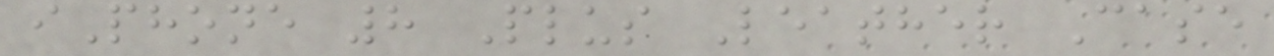iPhone 8 Plus Leather Case
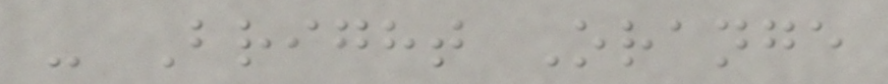- Bright Orange
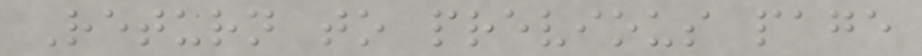Return to previous page
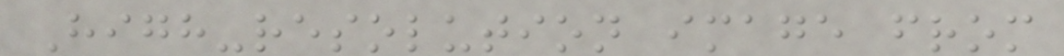High-resolution image from
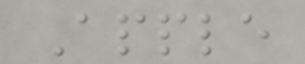Apple
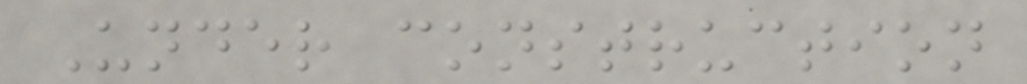Under construction
